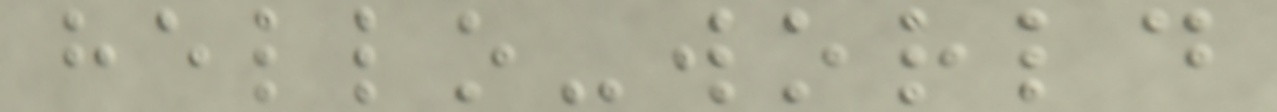hello-world
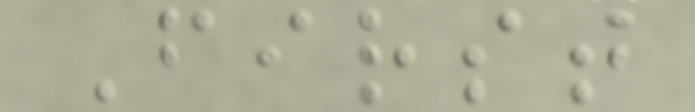First
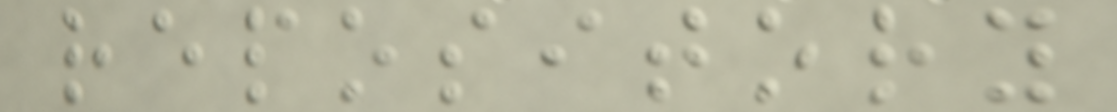repository
